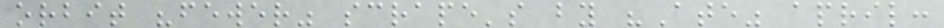orbit "fewer" scrape's by "Ate" april:
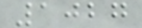1027
